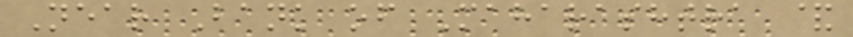Near Bank of Maharashtra &
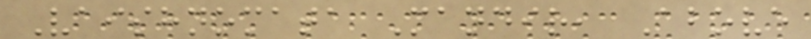Vaishnomata Mandir, Above
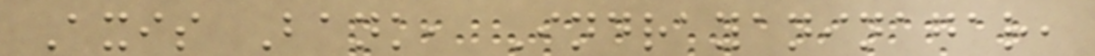Axis Bank, Indrayaninagar,
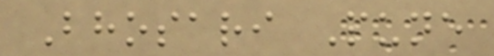Bhosari Pune
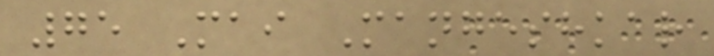75 Mai Mangeshkar
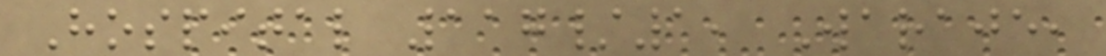Hospital 117/1, Waraje,
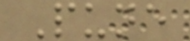Pune
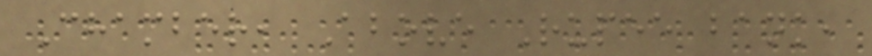Chamber, Above Rupee bank,
